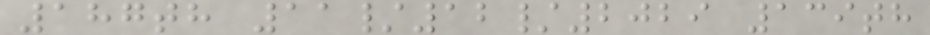187th 11/12/2029 139th
